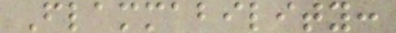Flammability:
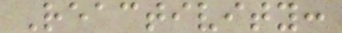Reactivity:
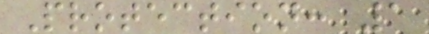Protection: 1
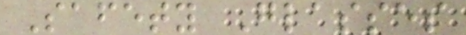Safety Glasses
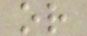or
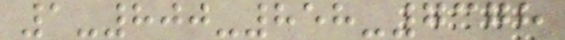1-800-858-7378
